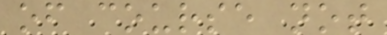of course not
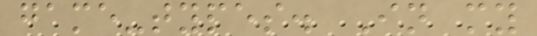game-types. In my
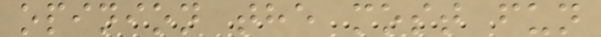opinion the most fun
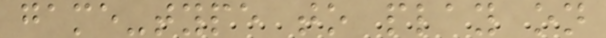game-type to play on
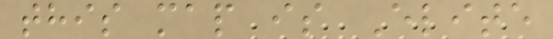this map is Elite
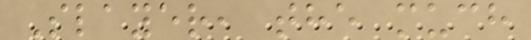Slayer, the much
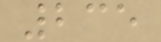235
